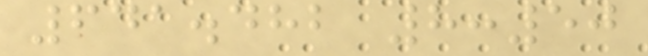641.482 8:50
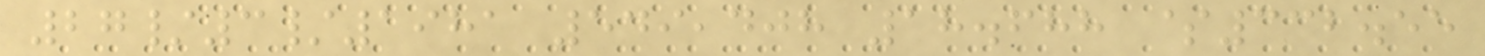27/3/1981 549,408 18.688 $332.55
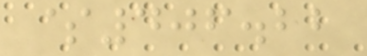$406.22
